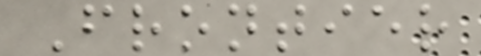Frontier
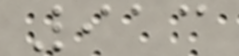913
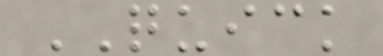QUICK
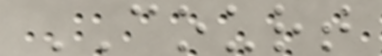COURT
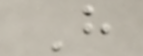H
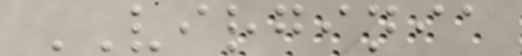VIRGINIA
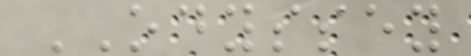ODYSSEY
